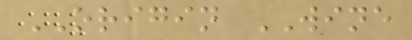ORIGIN WINE
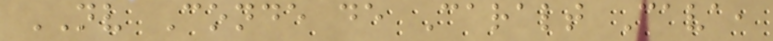NV Conde de Caralt Cava,
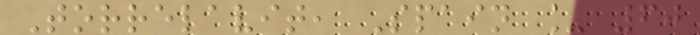Torrelavit, Spain _ 60
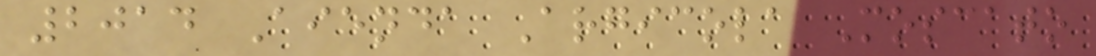2014 Aienda Argicola Moscato
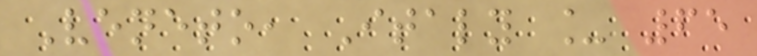Veneto, Italy _ 65
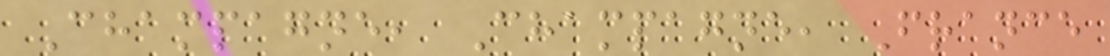Champagne, Champagne, France
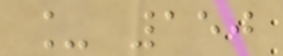_ 150
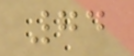74
